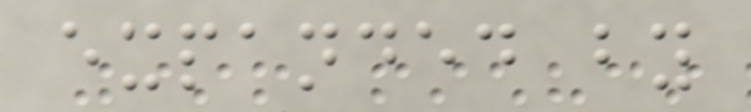expanded by
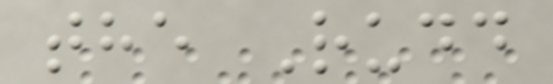the Rudd
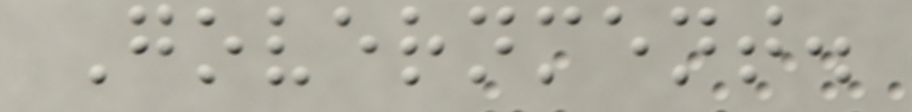Government.
